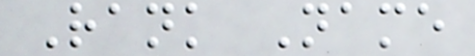Rank Name
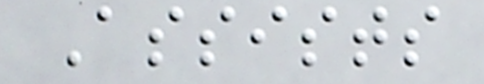Assists
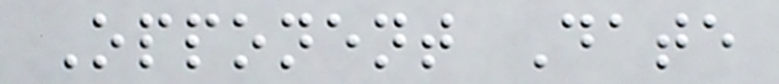Opponent Date
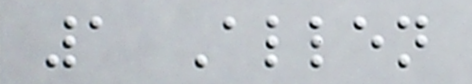1 Allen
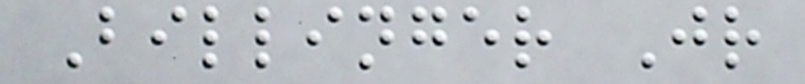Billinger Jr
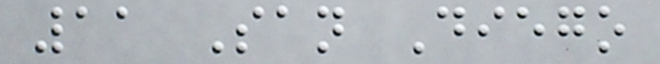11 San Diego
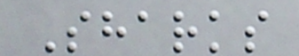Sharks
